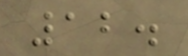12.
